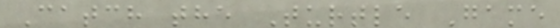Catch the Turtle Game
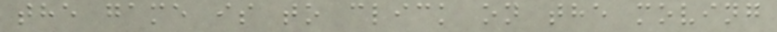the game is to click on the moving
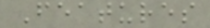Features
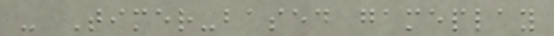- Timer-based gameplay
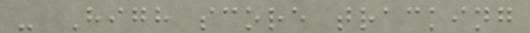- High score tracking
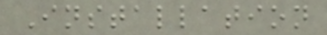Installation
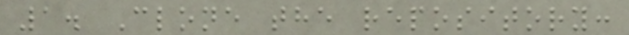1. Clone the repository:
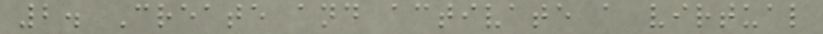2. Create and activate a virtual
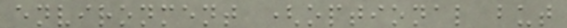environment (optional but
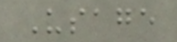Usage
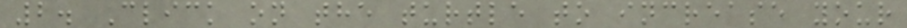2. Click on the turtle to increase your
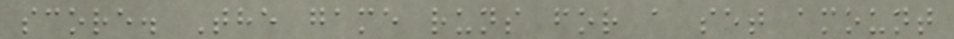score. The game runs for a set amount
